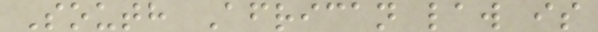South African law is
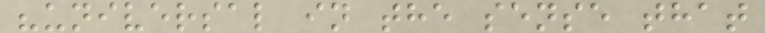"universal in the sense that
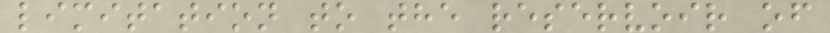limitation to the reservoir of
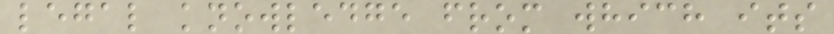legal knowledge from which its
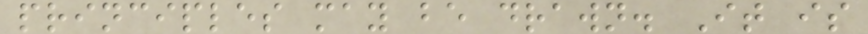principles may be drawn. It is
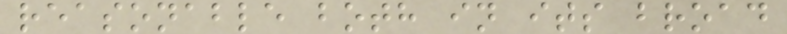reasonable both in its broad
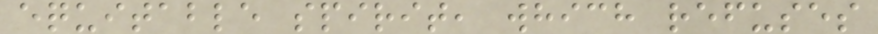equitable spirit, which refuses
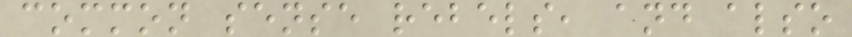common sense rebels, and also
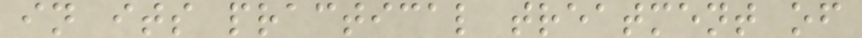in its practical treatment of
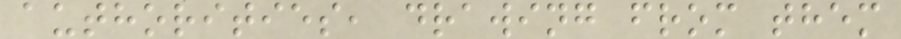authorities, drawing from them
